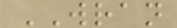WRAN
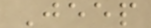Jeep
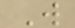W
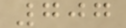707
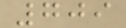709
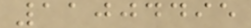11004495
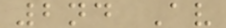2nd Av
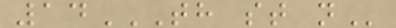14TH ST N
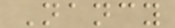Nancy
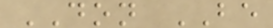DON BE
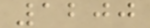1200
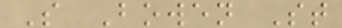S Bowen St
